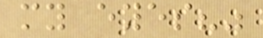my eyes?"
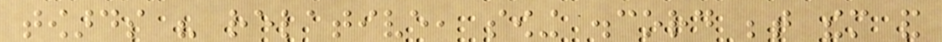towards his relative, sowing discord between them and
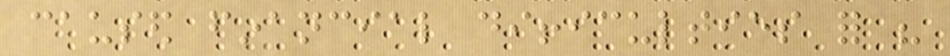caused financial difficulties for his
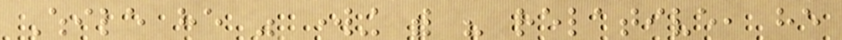While he was working with his relative, he
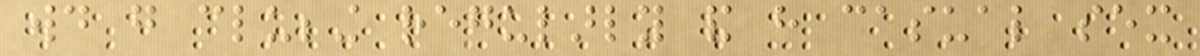would go clubbing regularly and have casual sex
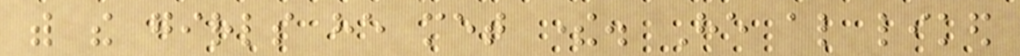with the girls he met there. He also liked
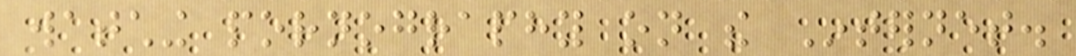watching pornography on the Internet.
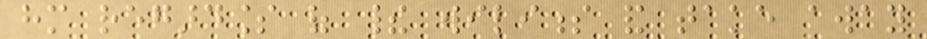him regardless of their wiliness and take away
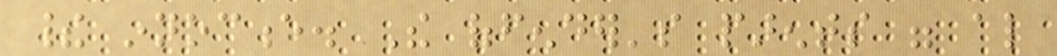their innocence. The offender's parents were also
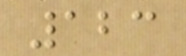123
